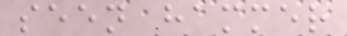seen hammer
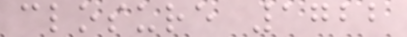closure 1722
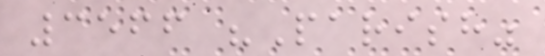3566 "Parish"
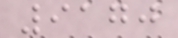9170
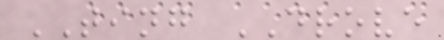TING DROVE
